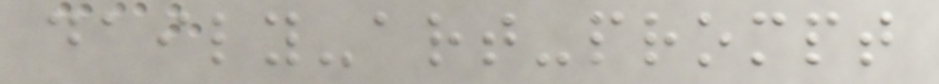daily-art-prompt
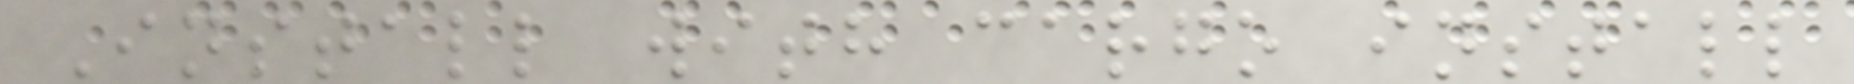Install with cargo install
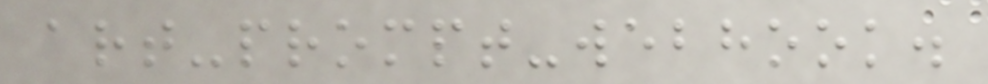art-prompt-webhook.
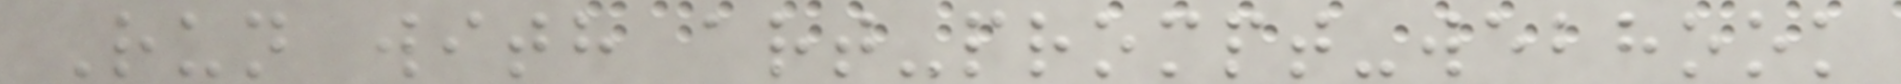Run with art-prompt-webhook
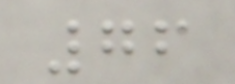76
